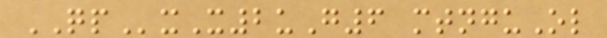QPxX2uG6 mtnguOl
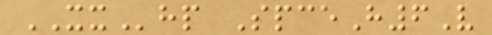XXhp SpceH6V
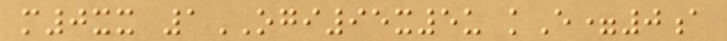m0xx 1OGI95x5u kE=0a
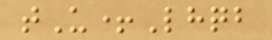tU+Lhqb
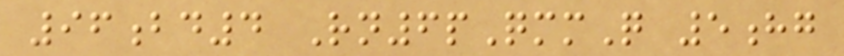96bd4 Rn6pQmmQ 5hg
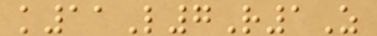k11L7R1Z
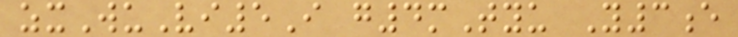zxWuVi5I g4mTyu Y3e
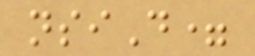nsiD=
